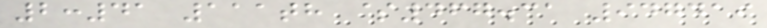2:41 111th $467.31 947419
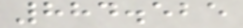884.525
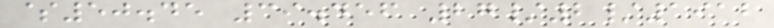$50.45 39.456 27/2/1912
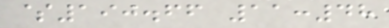$190.66 11:48
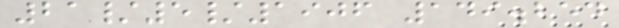21/5/1906 149.254
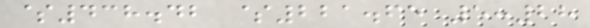$438.42 $221.65 5:28
